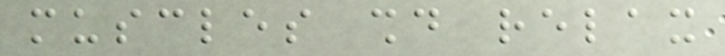muscles should relax
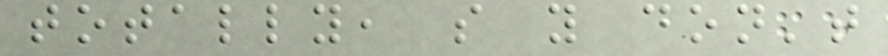totally, so you don't
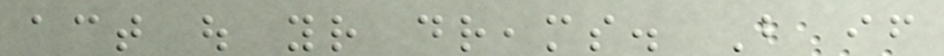act out your dreams. But if
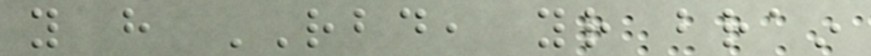you have RBD, your brain
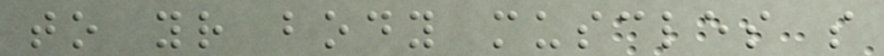to your body muscles so
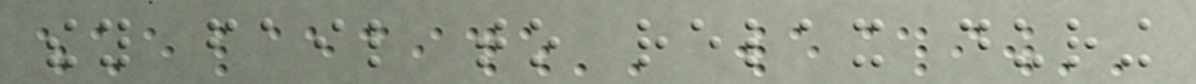they fail to relax during
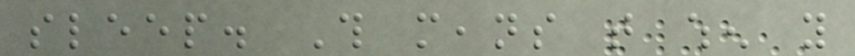sleep. This means that when you
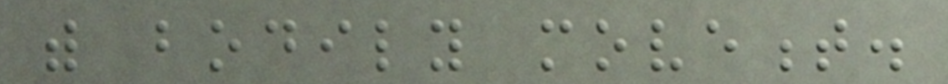with bodily movement.
